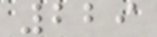229
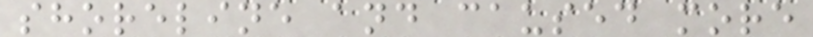shoreline and caused more
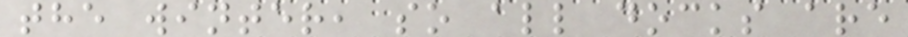the winter, so all docks are
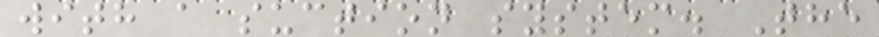with a suction system. The
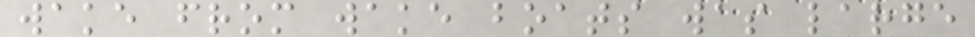wake from wake boats was large
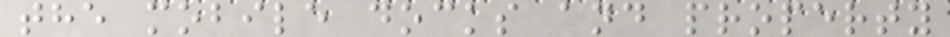the mobile docks and property
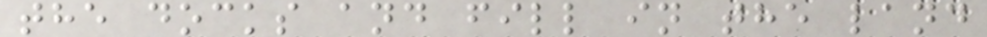the docks and fill in the land
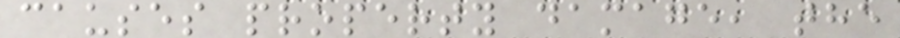causes property damage, the
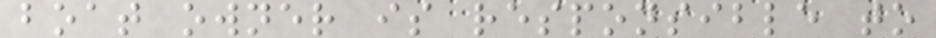boat owner is responsible to
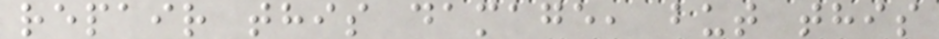repair this damage, but this
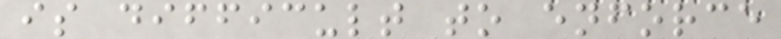is difficult to enforce
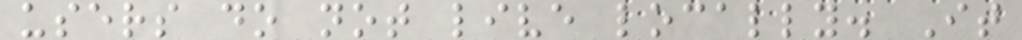users do not live locally. It
